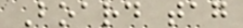Board tag
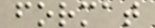format
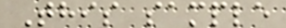This sample
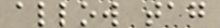allow tag
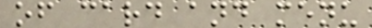of card and menu
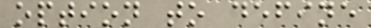option to define
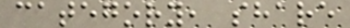category, share
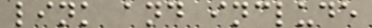link and include
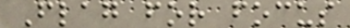Flag for focus
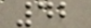42
